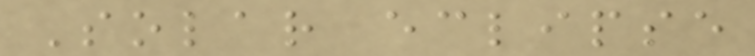Solar eclipse
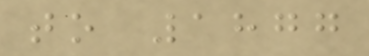to 1877
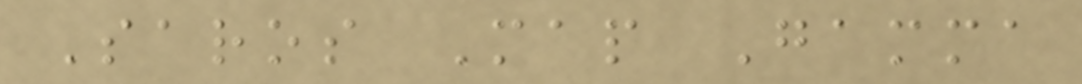Saros Map Gamma
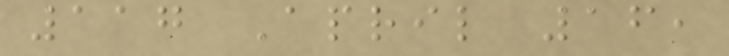117 April 16,
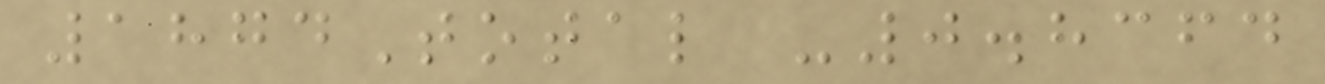1874Total -0.8364
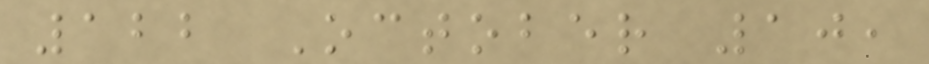122 October 10,
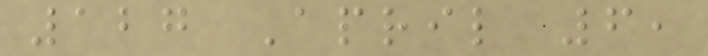127 April 6,
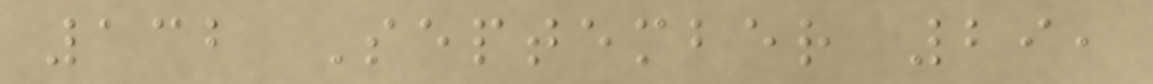132 September 29,
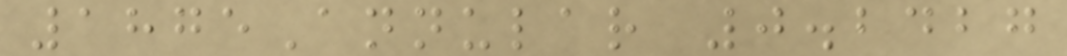1875Annular 0.2427
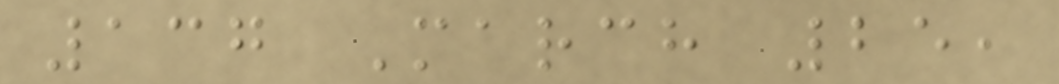137 March 25,
